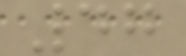47
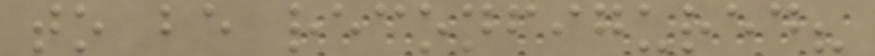to be reconfigured?
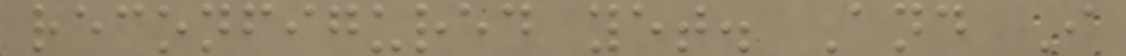reconfigured yet. And I
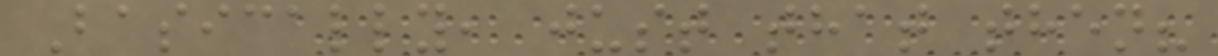Basically, just that then?
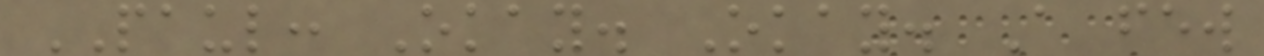PAUL: Okay. Okay. A few
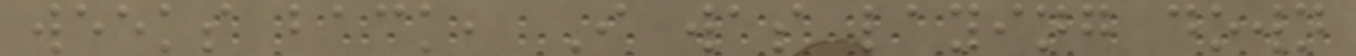weeks back, I was laying down
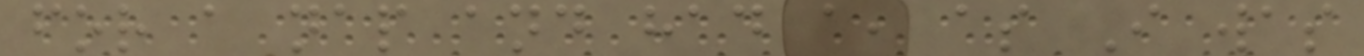for a nap and had a, as I was
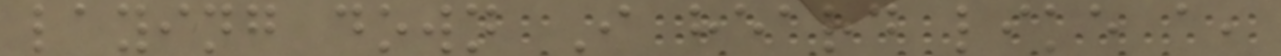laying down I heard like a,
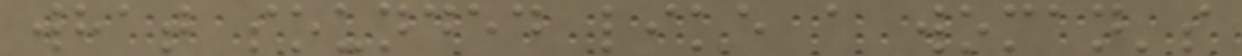what sounded like a woman's
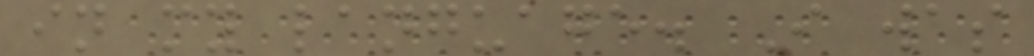in my language. I was
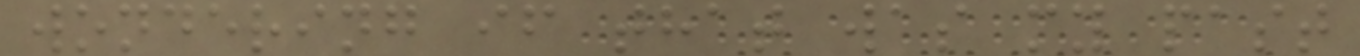wondering if that was my past
